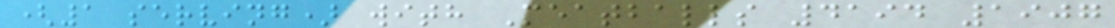(1 serving) with Meatballs 4194 1907
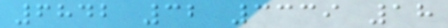6842 32 3339 18
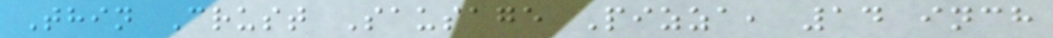Thin Crust Sausage Pizza, 14 inch
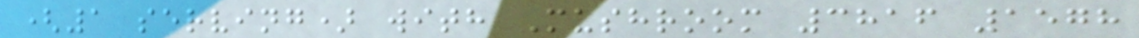(1 serving) with Mushroom 3816 1578
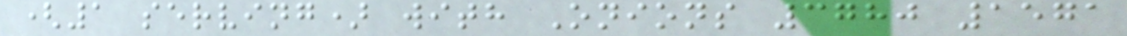(1 serving) with Onions 3780 1571
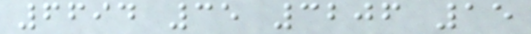6694 35 3206 15
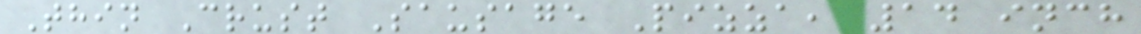Thin Crust Sausage Pizza, 14 inch
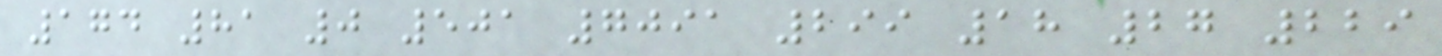174 81 0 501 7091 299 18 27 229
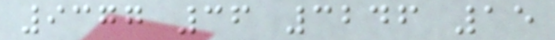9377 36 3246 15
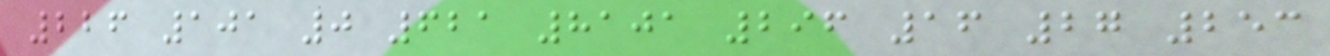226 101 0 621 8101 296 16 27 253
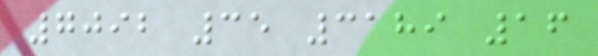7092 35 3189 16
